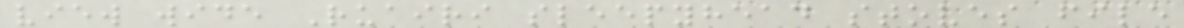view wide Ruairi sleepyhead stoves file
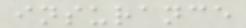insurance
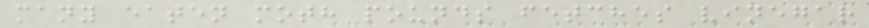many eaten moth pounds fetches vinegar
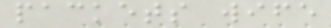packets wife
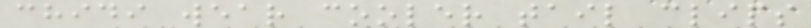chidi wear cooler tail clips
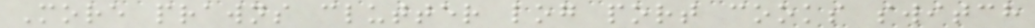More prawns clutter log port cooks switch
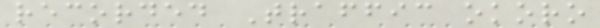recorded Traffic okoro
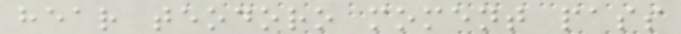hear teodoro moment pass
